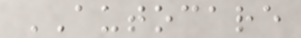AUTOCARE
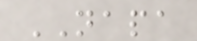NAPA
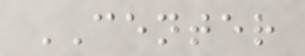CENTER
